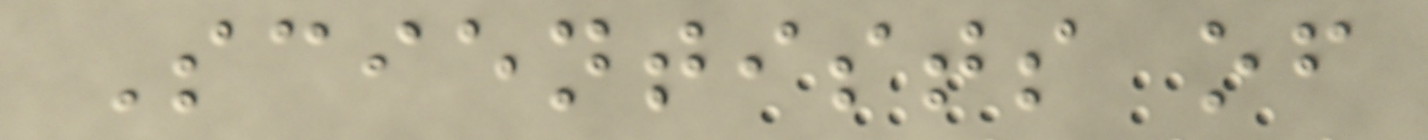Scientists of
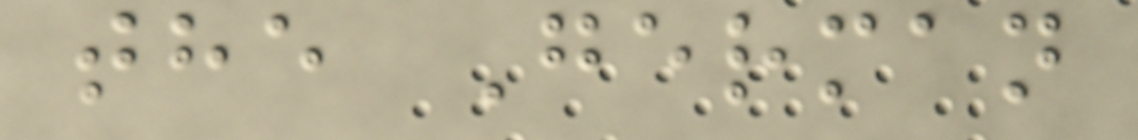the German
